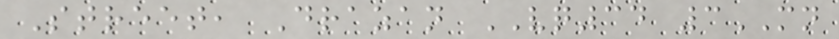Street, Drazan VQ34 3MN
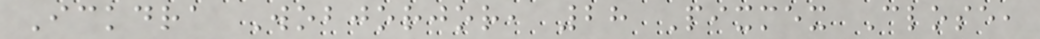Ickdra Wobjorjor, 28 Pixmex Close,
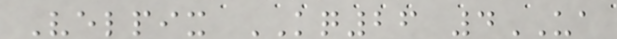Velpix KQ26 4UA
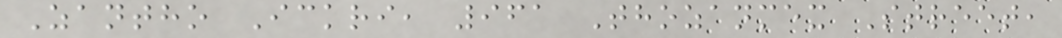Zantho Ickri, 961 Thozanmex Street,
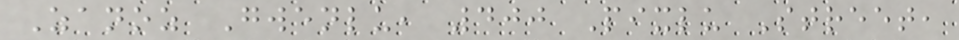Zanoz Gwenlu, 400 Pixlu Street,
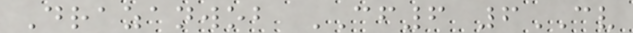Drazanwob CF6 6CV
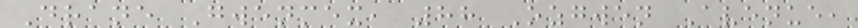Drane Gwenmex, 88 Ozgwen Avenue,
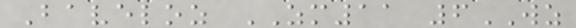Baveloz ZM11 6WZ
